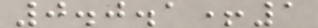0.0.1+1
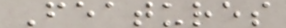Features
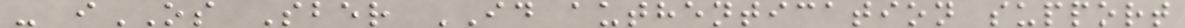- iOS Sber ID authentication support
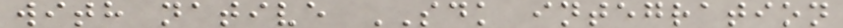with native SDK integration
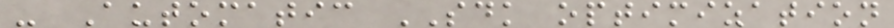- Automatic SDK optimization
